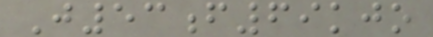J53f69kjo
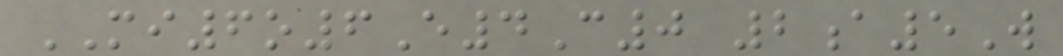MI6o6E4C0 2a5W
